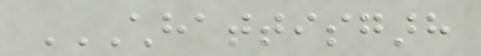CHHATTISGARH
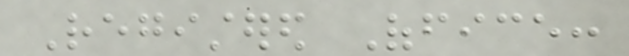Registered Office:
